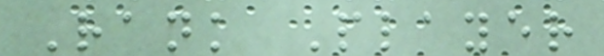Rank Player
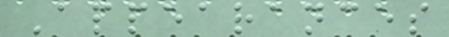Appearances
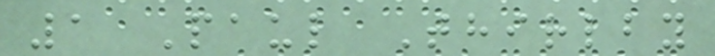1 Paul Thirlby
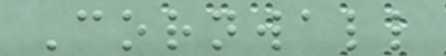Cornwall
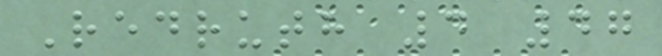Redruth 4 47
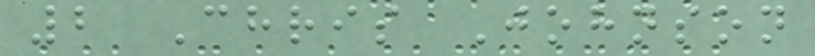2 Chris Johnson
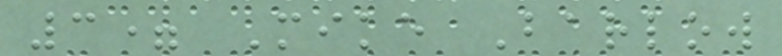3= Mike Barlow
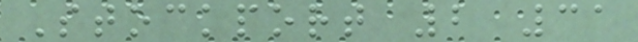Stockport 2 31
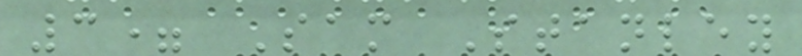3= Sam Stanley
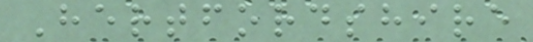Hertfordshire
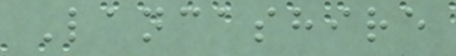Lancashire
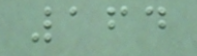164
